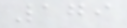179
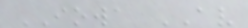IOWA AV
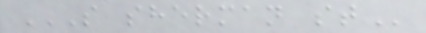S SHERMAN ST
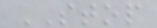STOP
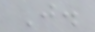J.
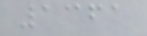1361
